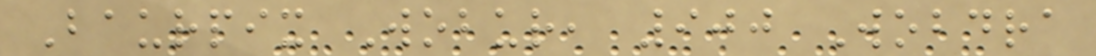Baurpix Wobur, 900 Wobdra
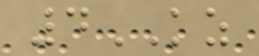4KZ
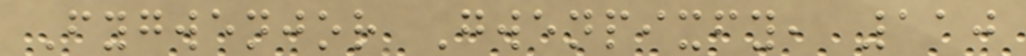Fygwenjor Gwenpixfy, 110
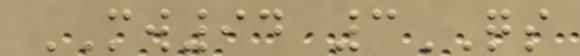MW94 3QS
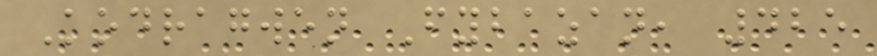Kodragwen Fybazan, 425
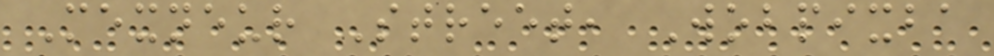Mexneur Street, Wobpixba
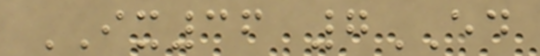IX36 7ED
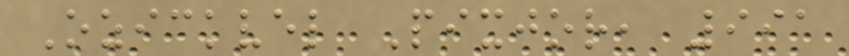Ozickvel Pixjor, 991
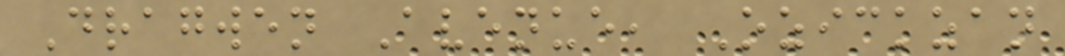Dragwen Avenue, Ozickzan
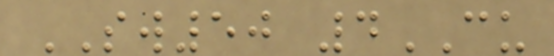SW50 4CU
